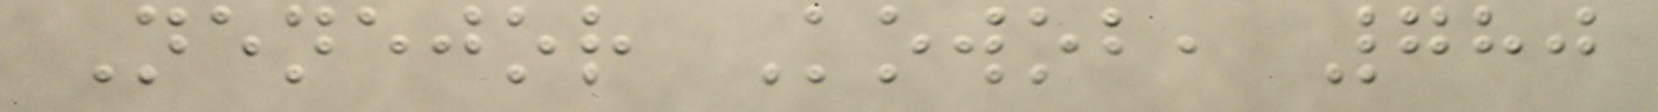Nenejor Kowob, 780
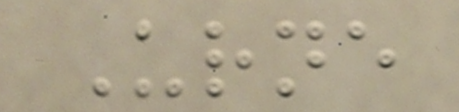Urne
